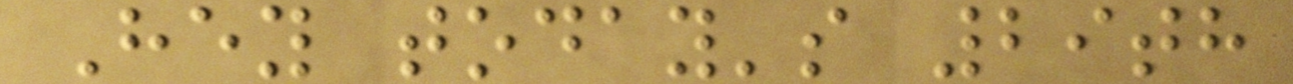Hey today's 29th
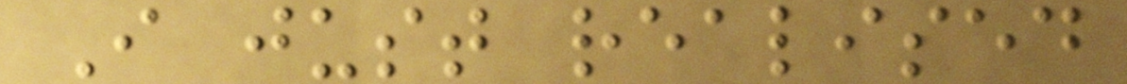I just realised
